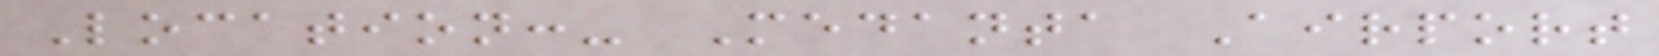Location:- Medanta Airport
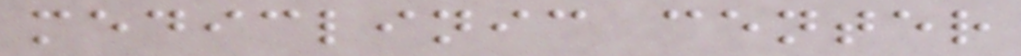mediclinic center
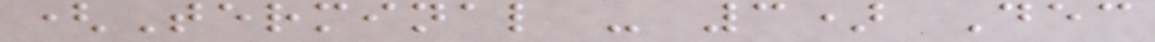(Terminal - 3) Dec
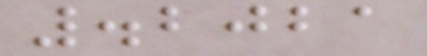.2021
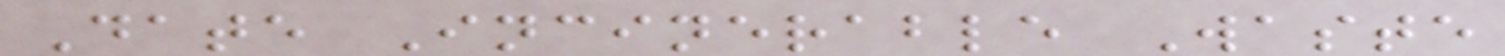Date Incinerable Waste
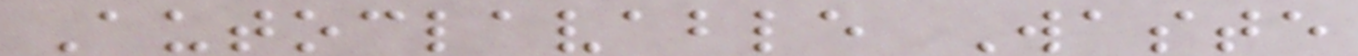Autoclavable Waste
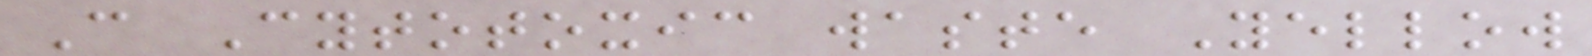C Cytotoxic waste Yellow
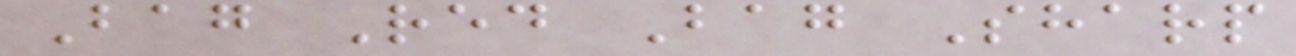Bag Red Bag Sharp
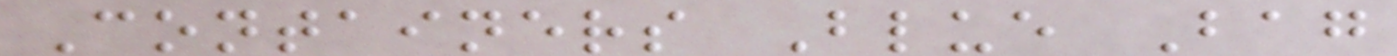Containers Blue Bag
